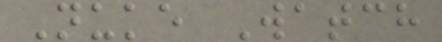Nuke Watch
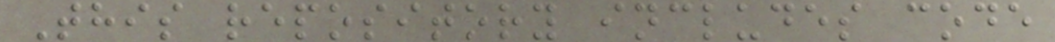This repository includes code
